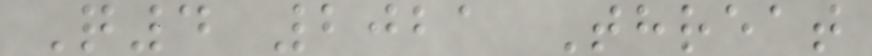Q4 2021 Threat
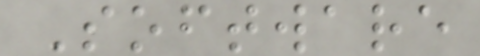Software
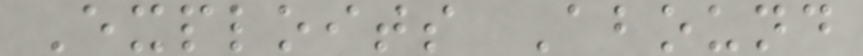Exploits Abound
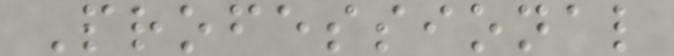Professional
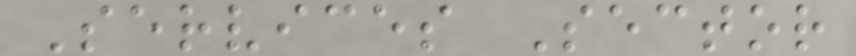Services Sector
